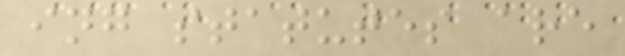ing statutes are
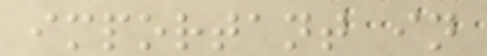important in
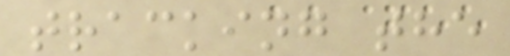tracking the
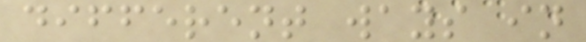different ways in
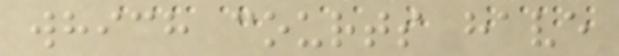which courts have
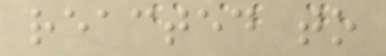reacted to
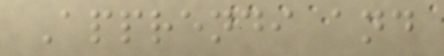Apprendi and
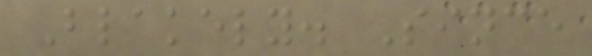Blakely. Since
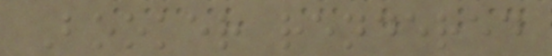Booker rendered
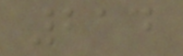214
